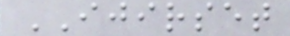IJIRSET
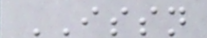ISSN
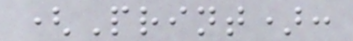(Print):
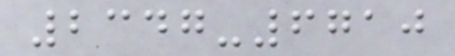2347-6710
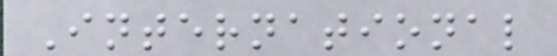International
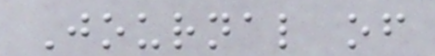Journal of
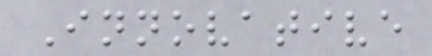Innovative
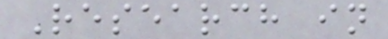Research in
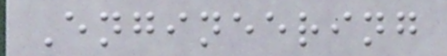Engineering
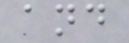and
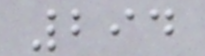294
